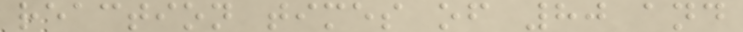reaction times of 80 and
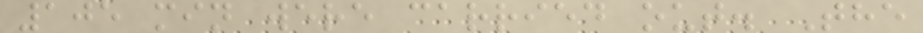105 min were carried out. The
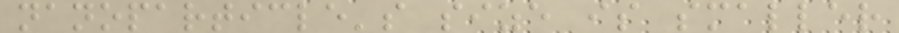nanoparticle's size is smaller
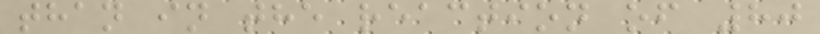than in the reaction of 80
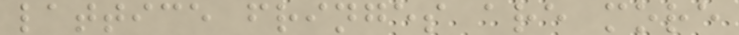lattice fringes are more
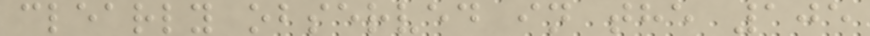clearly observed in the 105
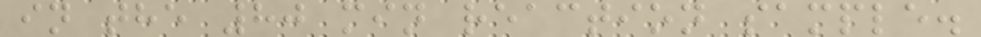in the 80 min reaction sample.
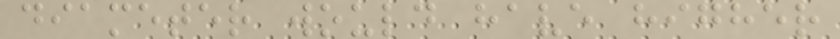diameter would have higher
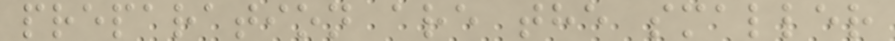preparation are the smaller
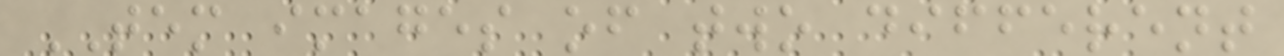TEM images of two different
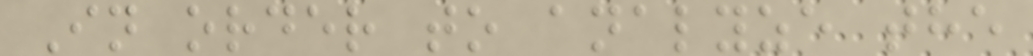In order to analyze the
